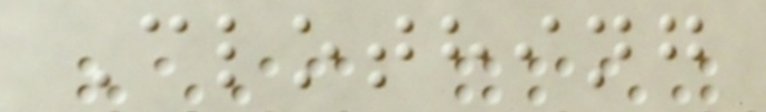Clothing
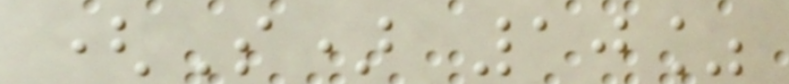(S) 10%
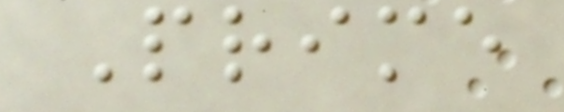Prime
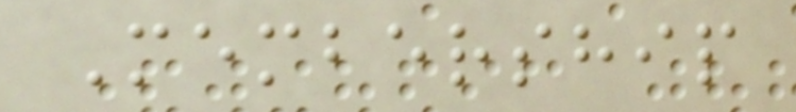Membership
